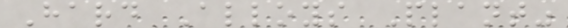Hard Alloys Plant"
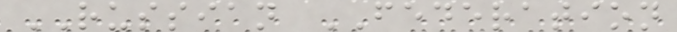RUSSIAN FEDERATION
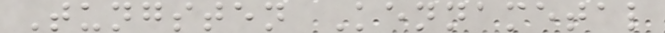Tungsten Kennametal
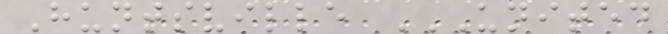Huntsville UNITED
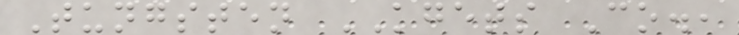Tungsten KGETS Co.,
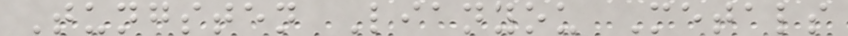Tungsten Lianyou Metals
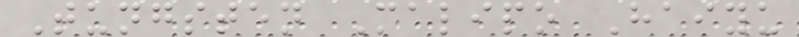Tungsten Malipo Haiyu
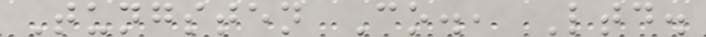Tungsten Co., Ltd.
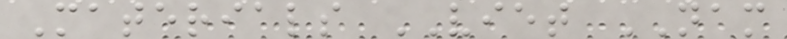Materials VIET NAM
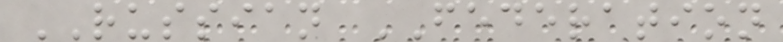RUSSIAN FEDERATION
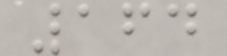164
